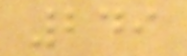249
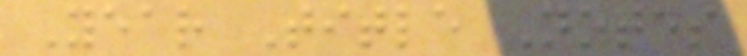Year Title Notes
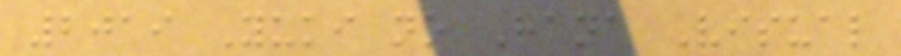2019 Yuki no Hana Visual
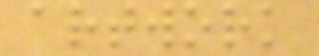artwork
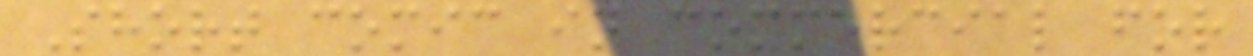Short comic in commercial for
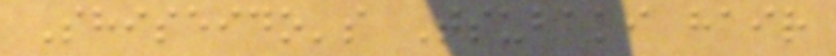Shiseido's Tsubaki hair
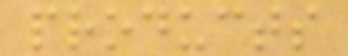products
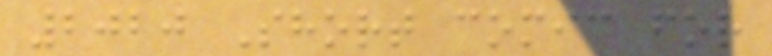2020 Short comic for
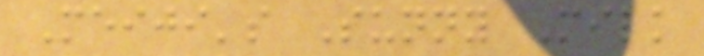Meiji's Sunny Milk
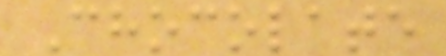Chocolate
